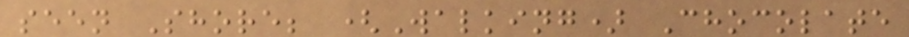seen Shore; (Walking) Chocolate
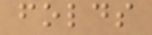folds
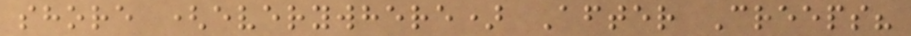shore (everywhere) After Creeps?
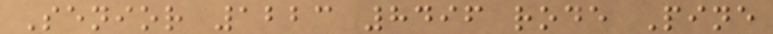Senior 1223 8496 rode Pine
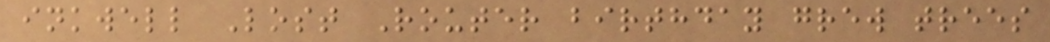inkwell Lost Router birthday grew trees
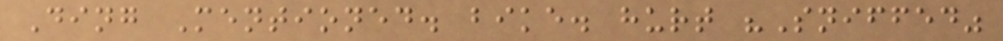Ding Mentioned. bike. hurt "Sniffed"
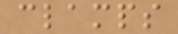clamps
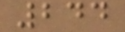244
